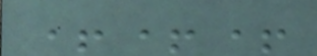+++
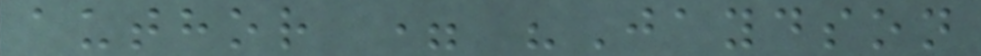author = "Jaydson
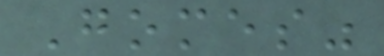Gomes"
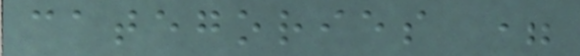categories =
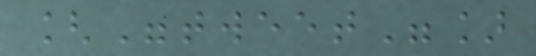["tweet"]
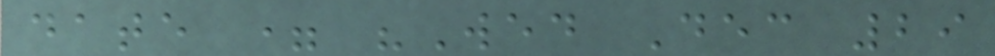date = "Wed Dec 29
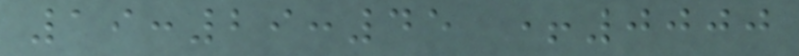19:29:45 +0000
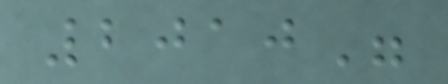2010"
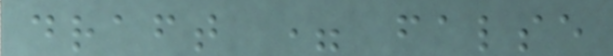draft = false
